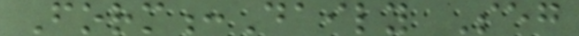Form:Daily Seg
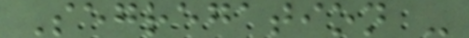Segregation -
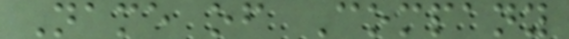Name of Company
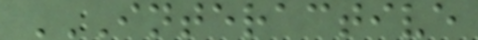INTERACTIVE
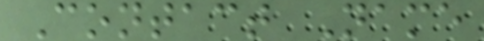Contact Name
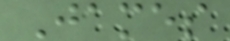James
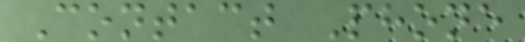Contact Phone
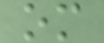om
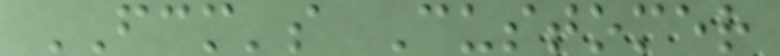FCM's Customer
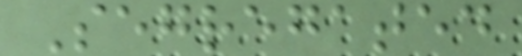Segregated
